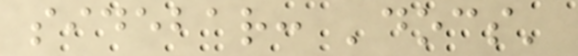sidebar: 'docs'
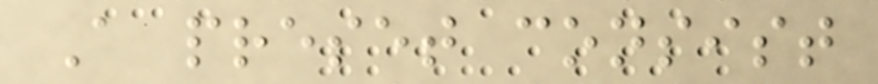A preset consist
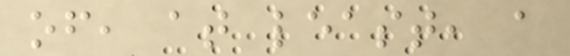of, at least, a
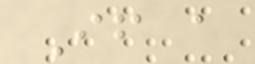If a
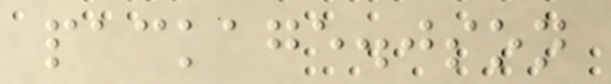package.json
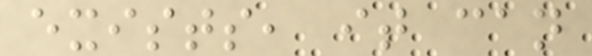exists, it can
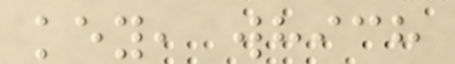key, which
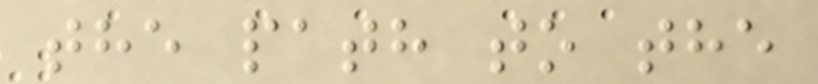the path to the
